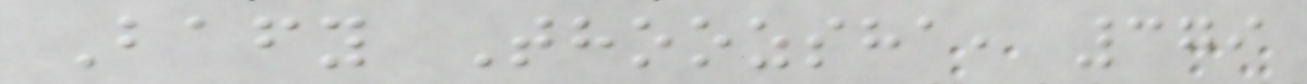Bafy Thoozsha, 379
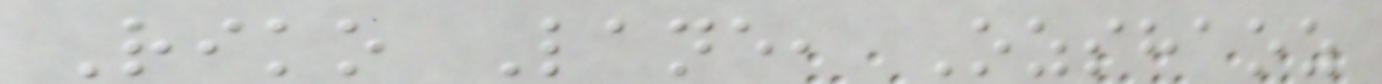Riko Lane, Ozshaoz
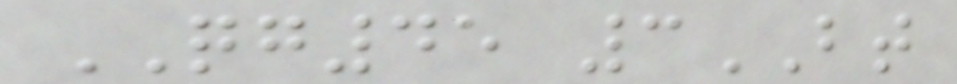QG45 3BT
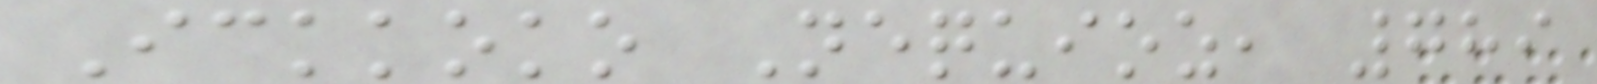Ickkoko Nequioz, 789
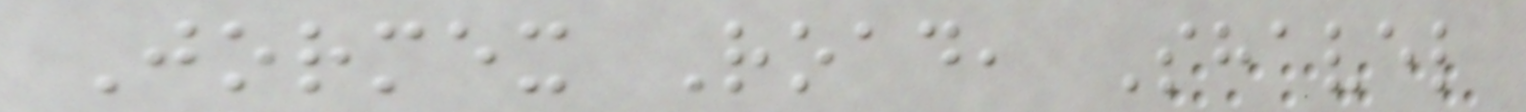Jormex Road, Shavel
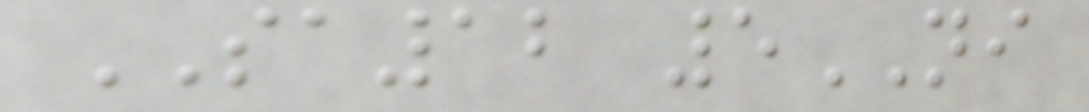SA12 5NI
